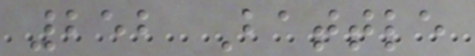252 Battle
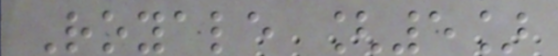Royale [5]
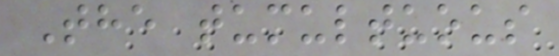The tumultuous
